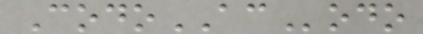CodoACodo
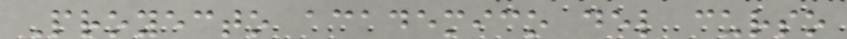Proyecto academico del curso
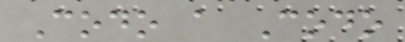Codo a Codo
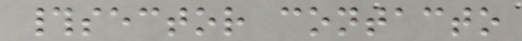#sector contacto
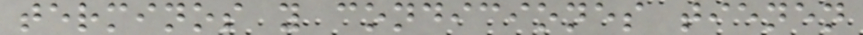terminos y condiciones tienen
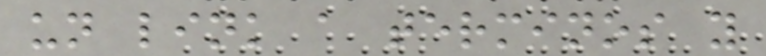un link a terminos y
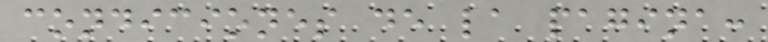condiciones de la pagina:
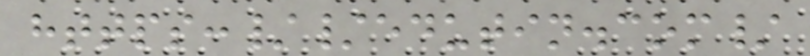https://edutin.com/
